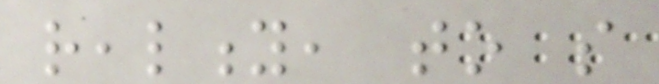reality, to so
